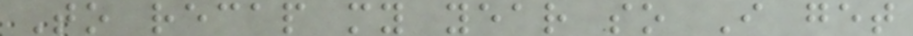To recap my year so I get
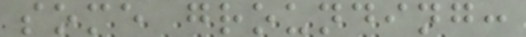some grounding:
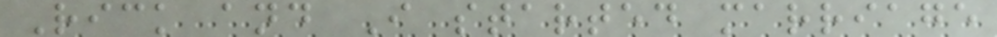Rick and I started marriage
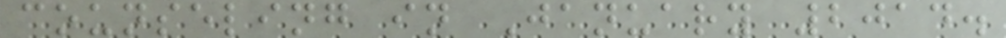counseling in January 2014.
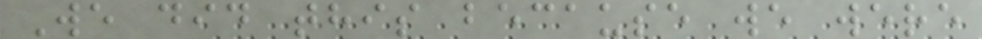We did this because we were
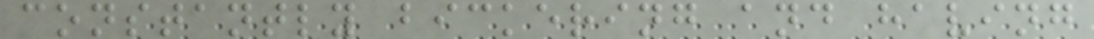constantly bickering and having
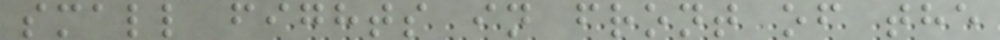small fights in front of the
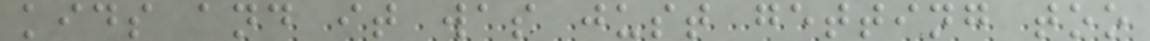kids and it was just getting too
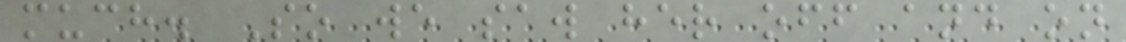much. So we saw her off and on
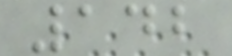142
